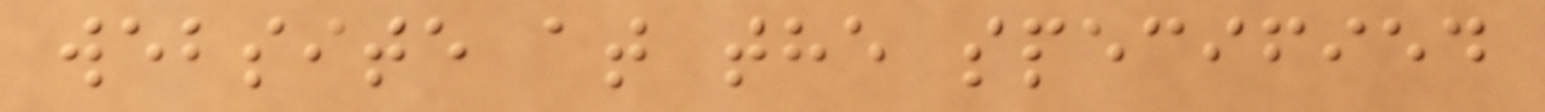website at the specified
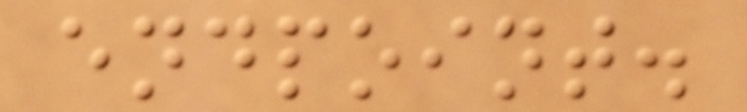endpoint.
